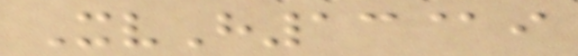XvH13@i
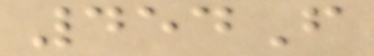454F
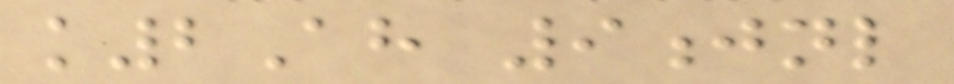k2Ah 9jnl
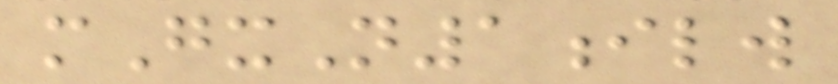mGxN1ilw
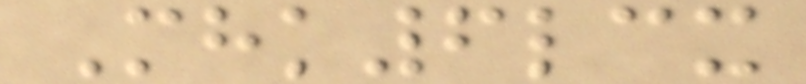Mhk6lcx
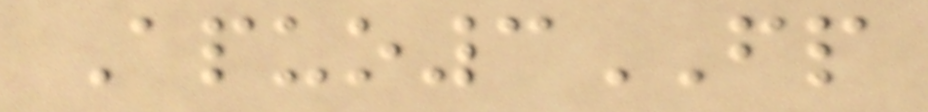Apuo3FP
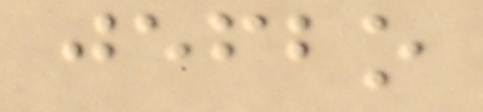jefbo
